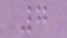7
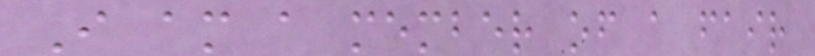I am a member of a fair
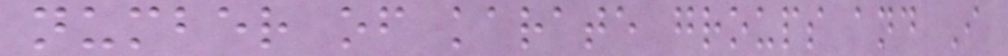number of karate groups and I
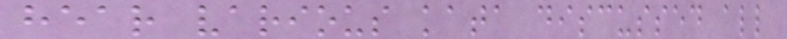hear various kata discussed all
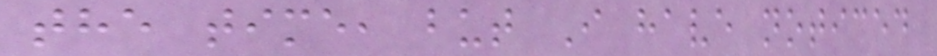the time, but I have noticed
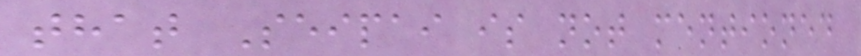that Seipai is not mentioned
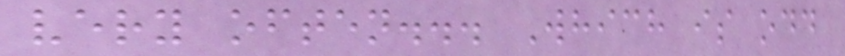very often... Which is odd
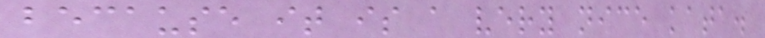because it is a very nice kata.
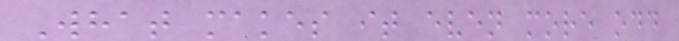What makes it even more odd
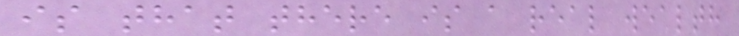is that there is a real wealth
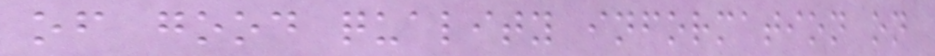of good quality information on
